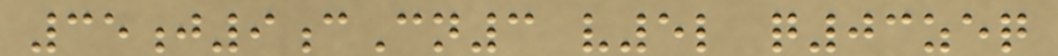35j9cCn3 v5l q03zeq
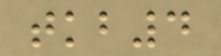tkb4
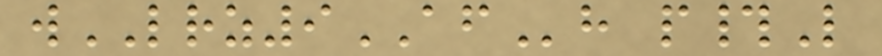wLRZ9AFh p#L
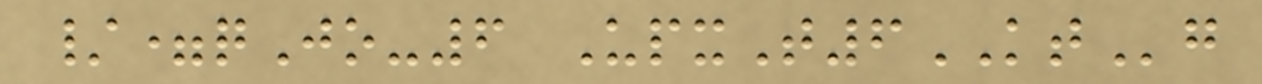/=qJo-6 UpxT6KTg
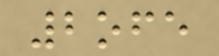2ofe
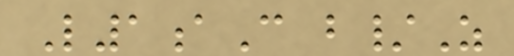L1aC b/Z
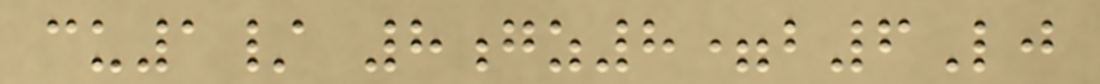cu1/ 8gz8=b6Lj
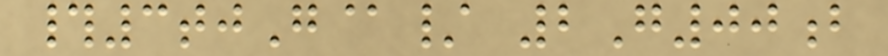#3tjG@/ 2G00b
